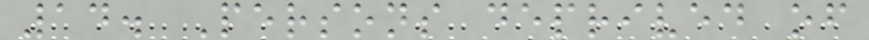14. Persons deprived of
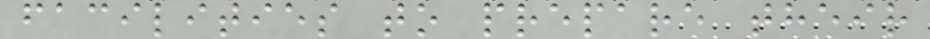facilities to prepare their
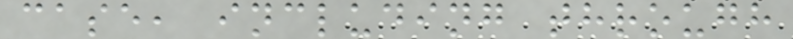case, including through
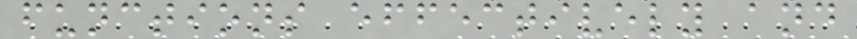functions effectively and
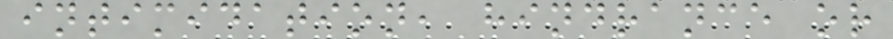intimidation, hindrance or
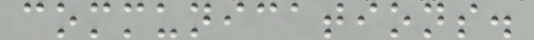communications.
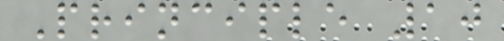Principle 10
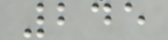245
